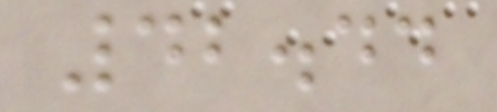42.44
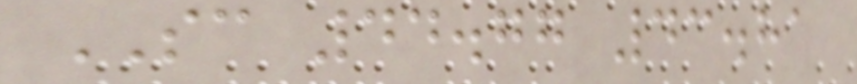SC 44.77 43.81
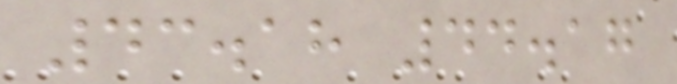43.18 44.17
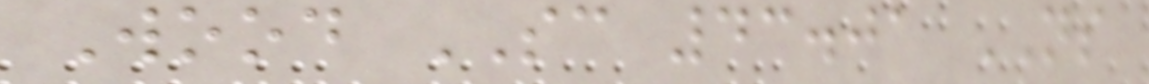Wood SC 43.01 NS
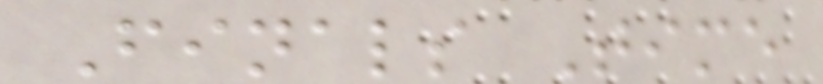Finals Time
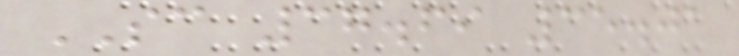SC 37.69 35.01
